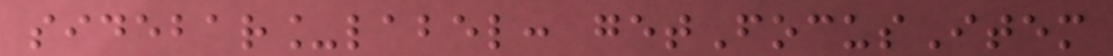sidebar_label: getFocusItem
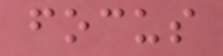focus
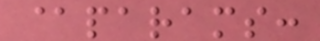@params:
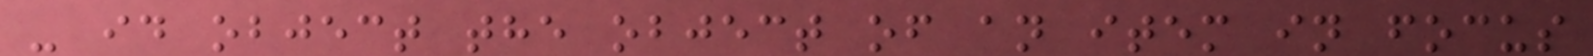- id object the object of an item in focus
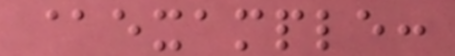@example:
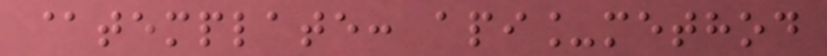@template: api_method
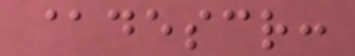@descr:
